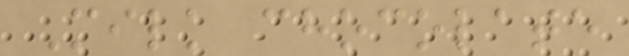Milk chocolate
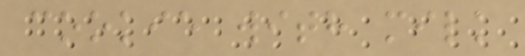cookie with milk
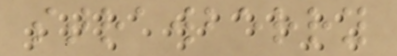strawberry
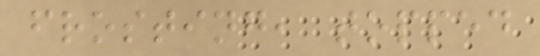frosting, topped
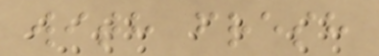with fresh
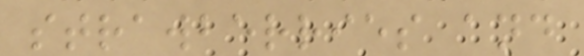strawberries and
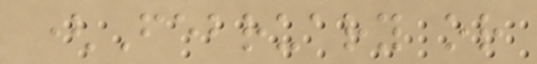(February or
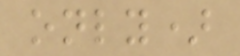only)
